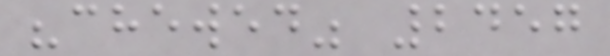"chewed" 2457
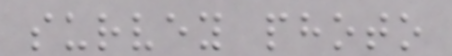survey photo
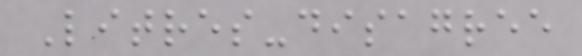Litres-disagree
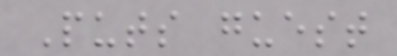Puts guest
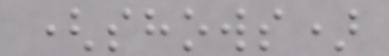(shows)
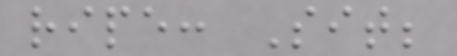ripe: Sit;
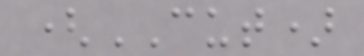(CUT)
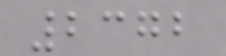2372
